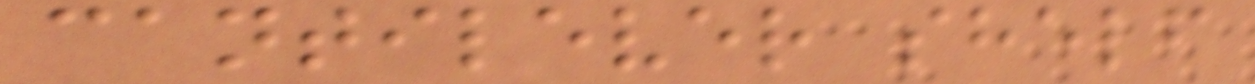cantilever shelf
